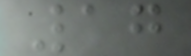17
